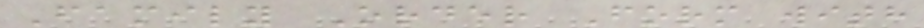Family Order Form with
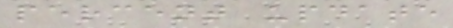percent update
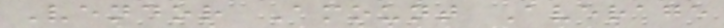Vendor Amount Average
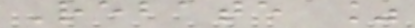Rebate %
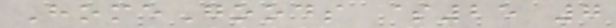HomeGoods $25 7
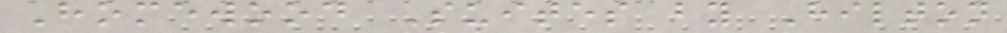Homewood Suites by Hilton
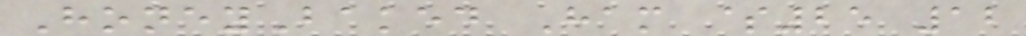HoneyBaked Ham $25 12
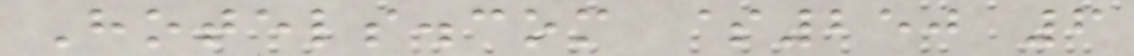Hotels.com $250 6
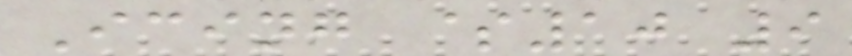Icing $10 9
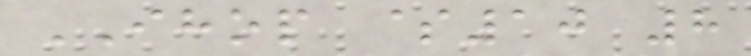IHOP $10 8
